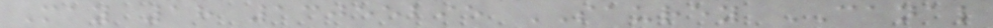May 18 13055295 SAUREY CANAL
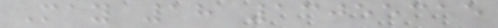May 18 13055315
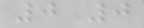0 0
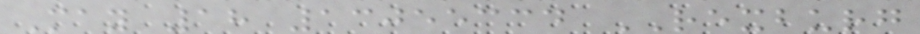May 18 13055334 REXBURG
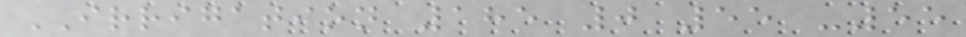IRRIGATION 185 0 55 -55
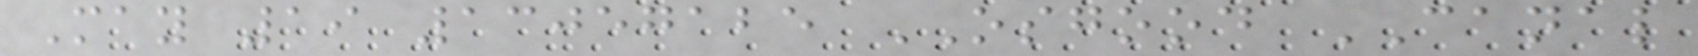May 19 13057125 OSGOOD CANAL
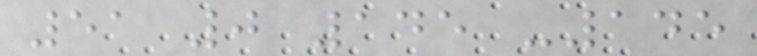51 0 145 -145
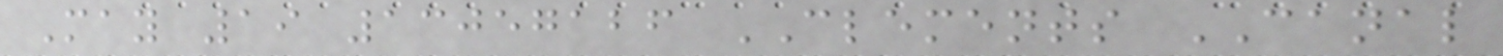May 19 13057126 CLEMENTS CANAL
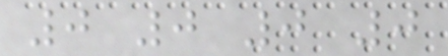0 0 0 0
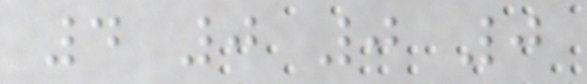4 0 0 0
